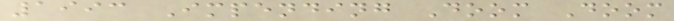1993 Impending Doom Doom
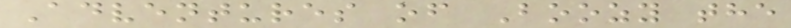Adventures of Boozy the
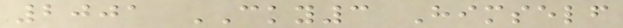2001 CKY3 Himself
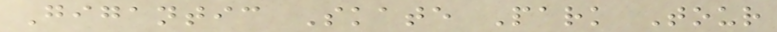Gigantic Skate Park Tour
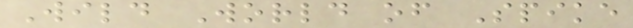Wild World of Spike
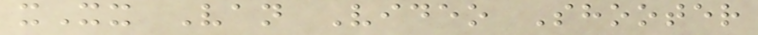xXx Van Video Shooter
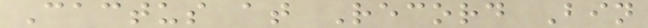Cactus at Record Bin
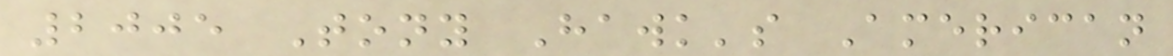2005 Tony Hawk's American
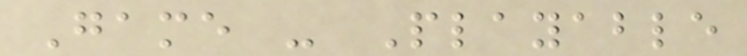Game - Playable
